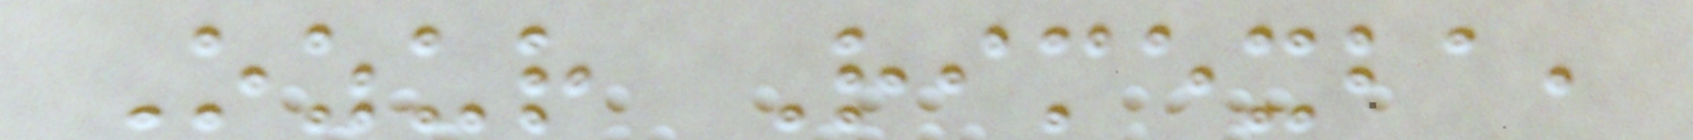Ozur Rimexba,
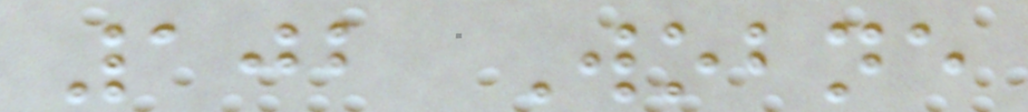102 Wobne
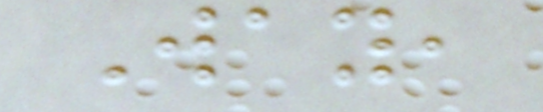Way,
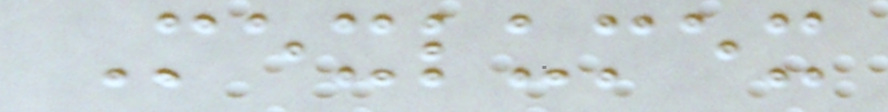Mexlumex
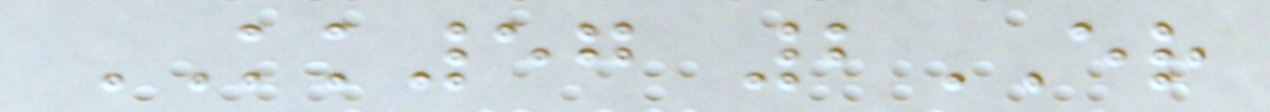KK57 2ER
